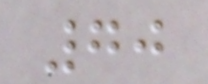70
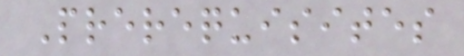Prerequisites
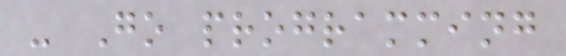- Go programming
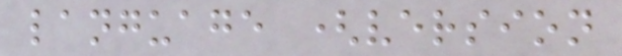language (version
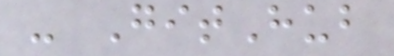- GitHub
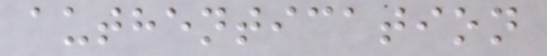authentication
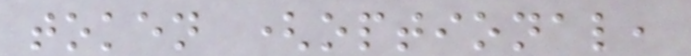token (optional,
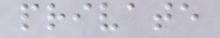private
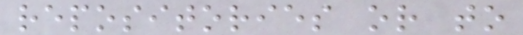repositories or to
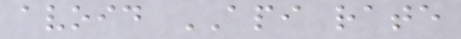avoid API rate
